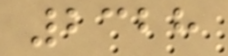2328
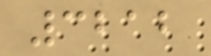3212
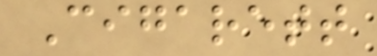Cigarett
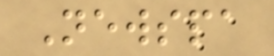Newspa
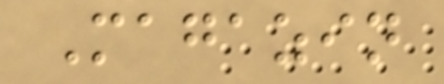Magazin
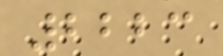2223
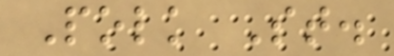Polk St.
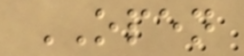OPEN
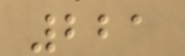221
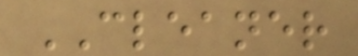CLEANER
